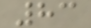83
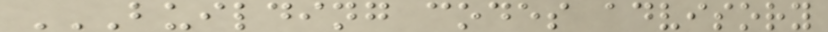BUILDING CODES ADVISORY
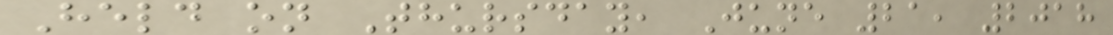Held on Thursday, June 21, 2018
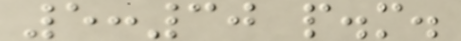5:30 p.m.
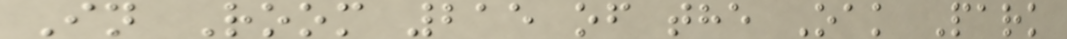In Room 215 of the Oak Park
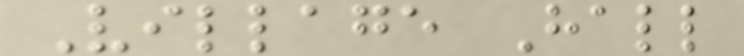Village Hall
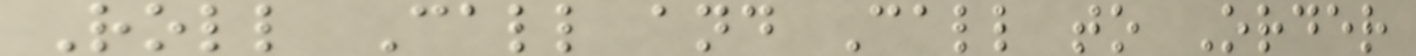Roll Call and Call to Order
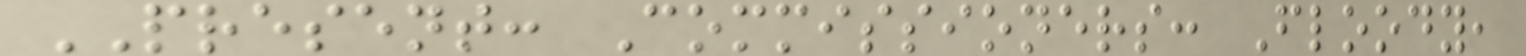PRESENT: Commissioners: Floody,
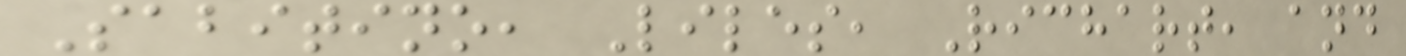Sabitino, Liles, Richart, and
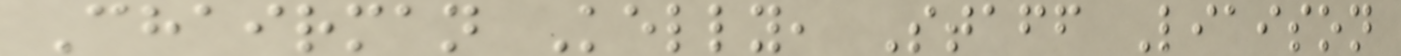Chairman Kelly, Staff Liaison
